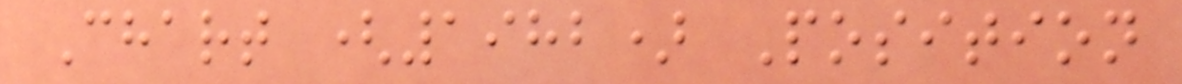Chart (1982) Position
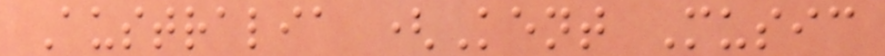Australia (Kent Music
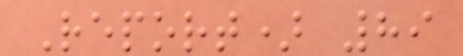Report) 89
